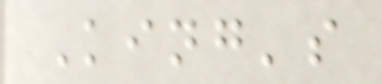King's
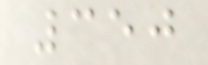350
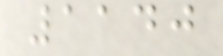1140
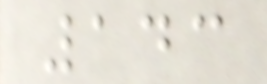143
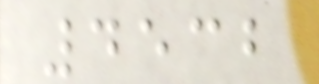4532
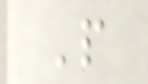P
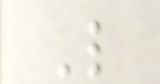L
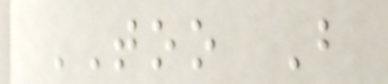TOO B
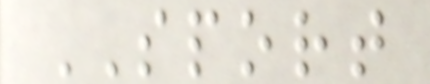SPORT
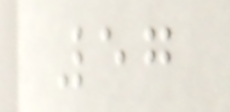57
